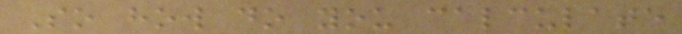So how do you calculate
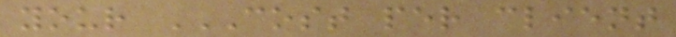your COST PER CLIENT
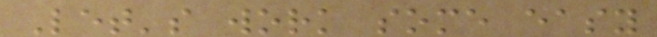Let's work some easy
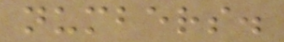numbers.
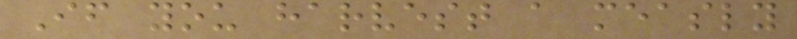If you harvest a measly
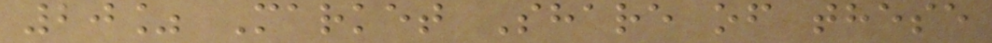20% Market Share of these
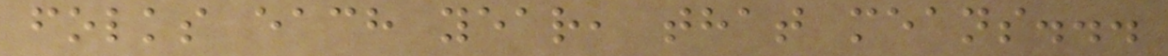folks each year, that means...
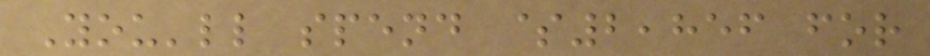You'll spend $2,856 for
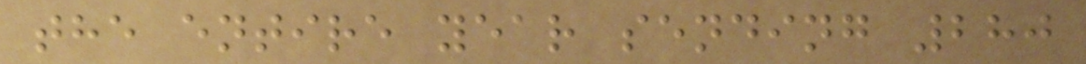the entire year sending 280
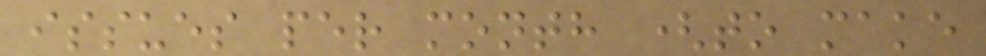issues per month (to make
